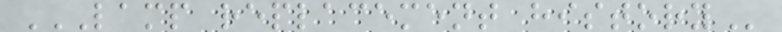LAMP REPLACEMENT HISTORY
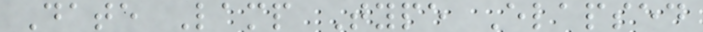Date Lamp Type Elapsed
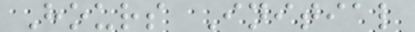Hours Initial
